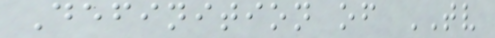Definition of TV
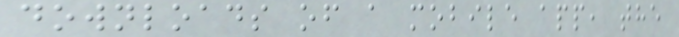downloads of a mobile app, the
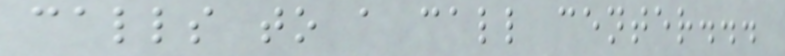calls to a call center...
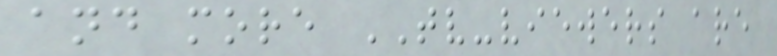and more TV-viewers are
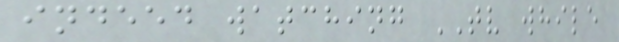indeed watching TV while
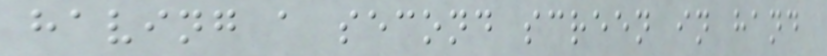having a second screen in hand
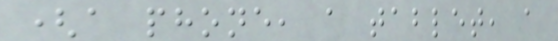(a phone, a tablet, a
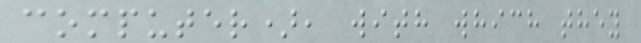computer), with which they
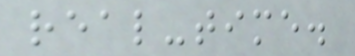real-time.
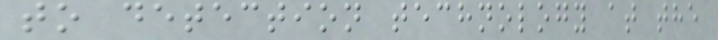to detection technology at the
